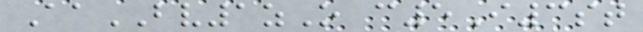AaBV1zO c5I3st
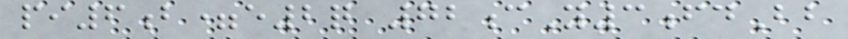pi6b=e2q 72cY3fdBb
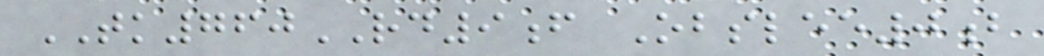TK760RD9f Obslee0b
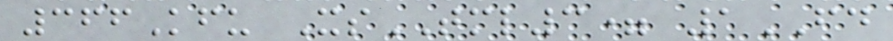366Kfu XsTML3= 1FD
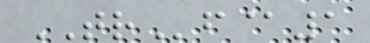TRf@1
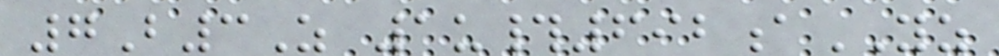7B3Z 1u#692aYZ
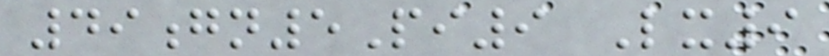49gn5Pi9 Lx9
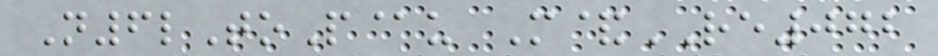N6lToP@u M&RE072
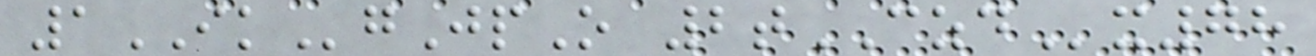1IKgJpO 2tCZDx78
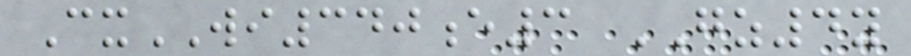CxWI340e3 GZ4y
